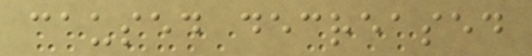caused decreased
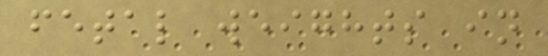fetal weights in
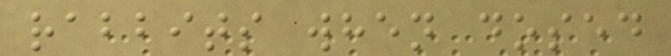rabbits when dosed
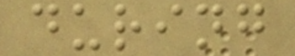during
